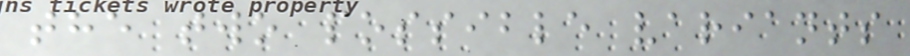the two possible variants
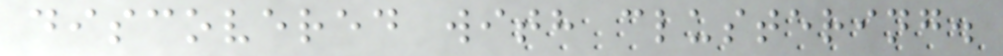discovered with clustering.
